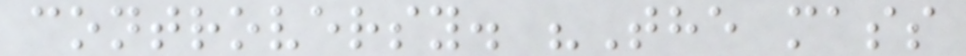controversy. "The mass
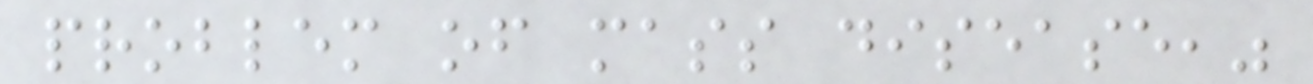problem of mass disease,"
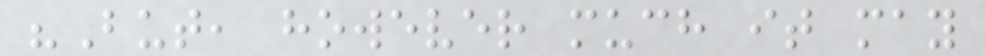"But, however much it may
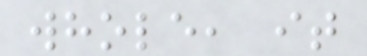whole, it
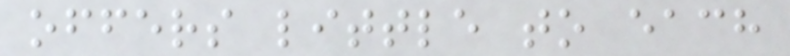offers little to each
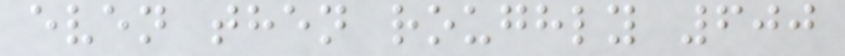even then roughly 600
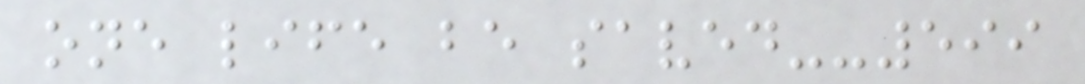one life be saved--599
